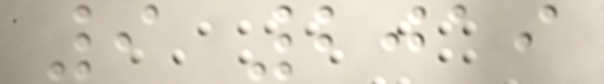9 2019
